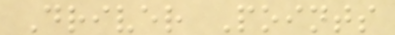Driver Points
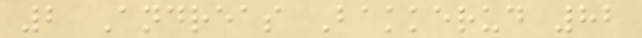2 Andreas Bakkerud 82
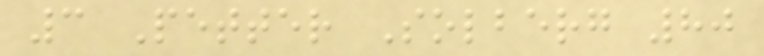3 Petter Solberg 80
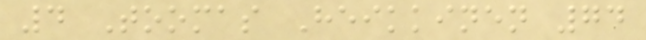4 Toomas Heikkinen 74
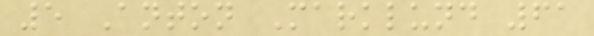5 Anton Marklund 61
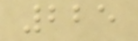225
